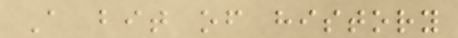A bit of history
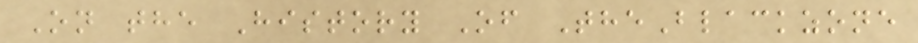On the History Of TheBlackzone
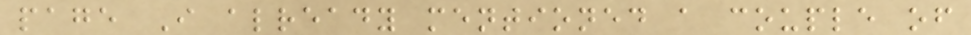page I already mentioned a couple of
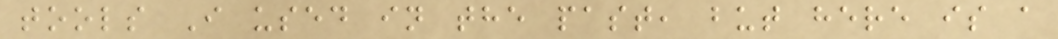tools I used in the past, but here is a
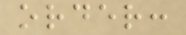order:
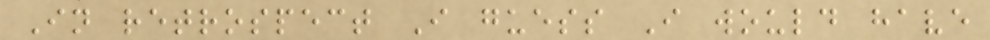In retrospect I guess I would have
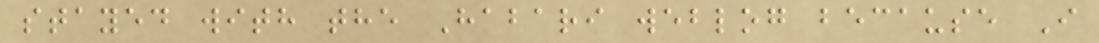stayed with the Habari weblog because I
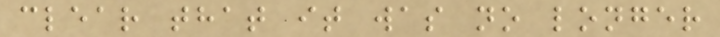clear that it was no longer
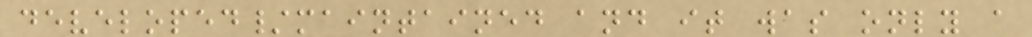developed/maintained and it was only a
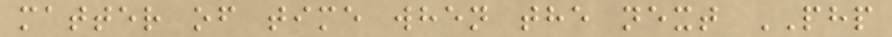matter of time when the next PHP
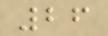26
